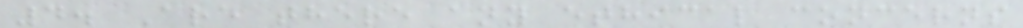4. Are there any ethical concerns
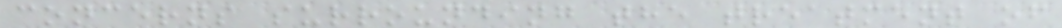concerns surrounding the treatment of
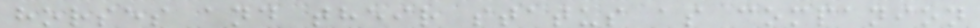horses and their status as companion
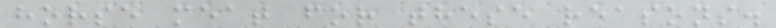horse meat for these reasons.
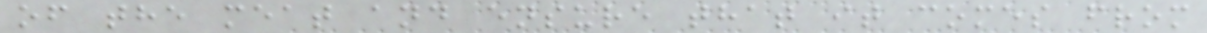of the meat and ensure that it comes from
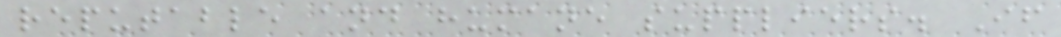reputable and humane suppliers. If
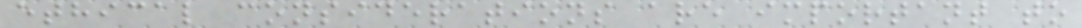ethical considerations are important to
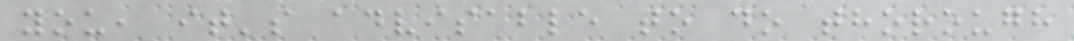you, it's advisable to do thorough
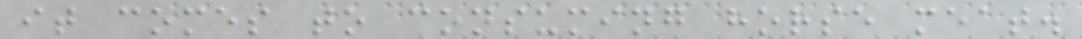it comes to consuming horse meat.
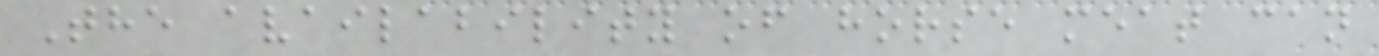The availability of horse meat can
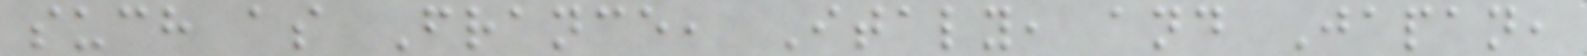such as France, Italy, and Japan,
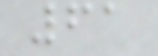61
